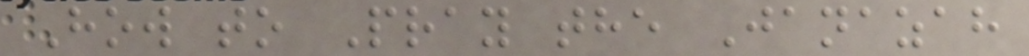How to Pray the Janazah
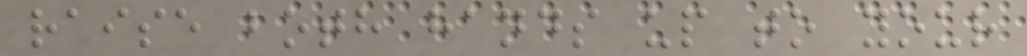raise both hands up to your
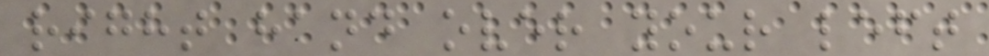right hand over your left
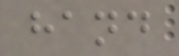hand
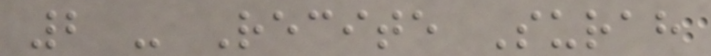2 - Recite Surah
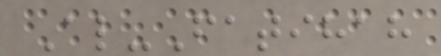Al-Fatihah
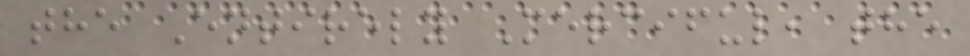the Entirely Merciful, the
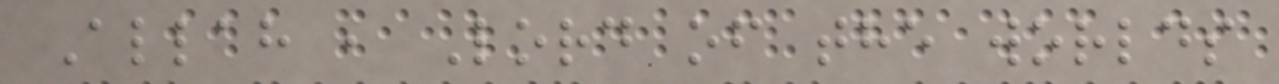Allah , Lord of the worlds
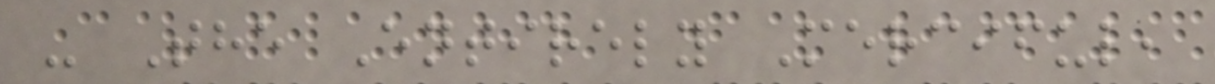- The Entirely Merciful,
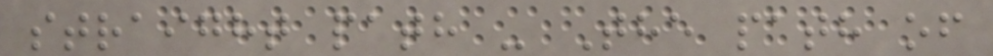straight path - The path of
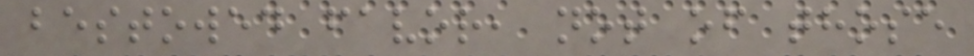bestowed favor, not of those
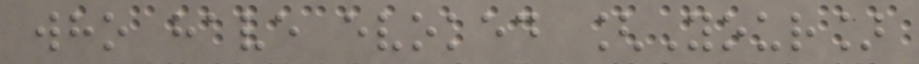who have evoked [Your]
